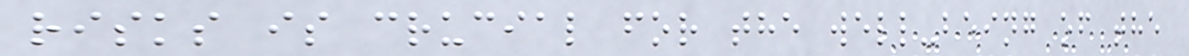risks is crucial for the well-being of the
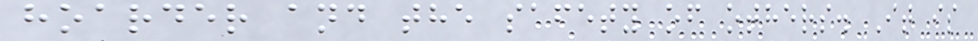hoarder and the safety of others. It is
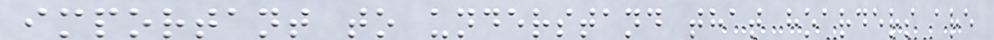important to understand that hoarders are
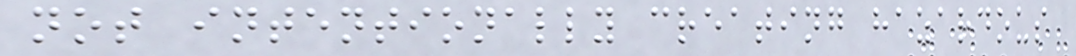not intentionally creating hazardous
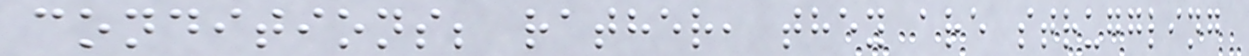conditions; rather, they are struggling
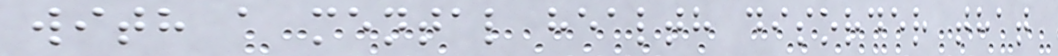with a mental health disorder that
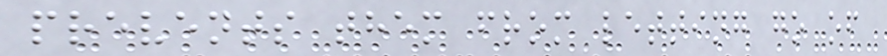prevents them from letting go of
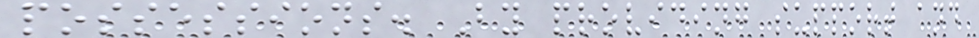possessions. By providing support and
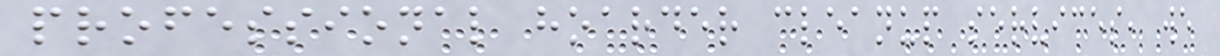professional hoarder cleanup services, we
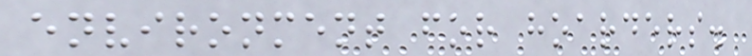environment for hoarders.
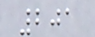201
